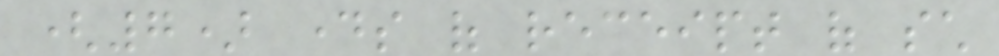(7) days of receipt of such
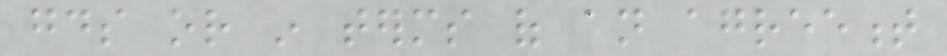goods or in terms of an agreement
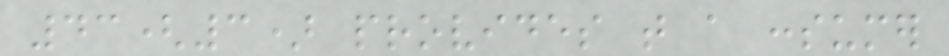43(3) provides that a consumer
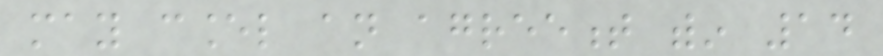may cancel an agreement within 14
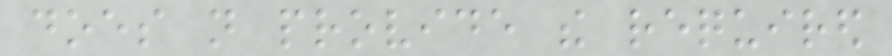does not provide the required
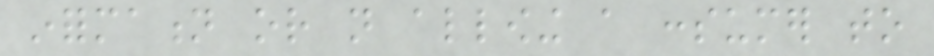information or not allowing a consumer to
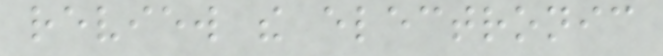review the electronic
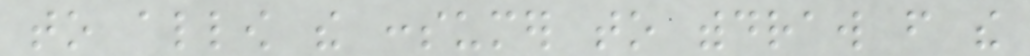to allow the consumer to withdraw from the
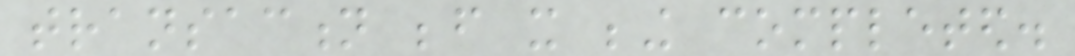transaction before it being completed.
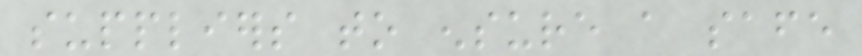suppliers to ensure a safe
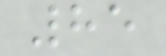85
